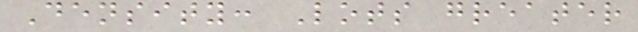Density: Lots greater
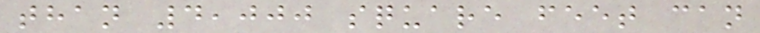than 4,000 square feet can
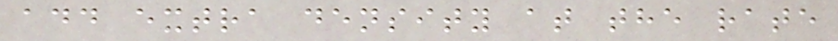add extra density at the rate
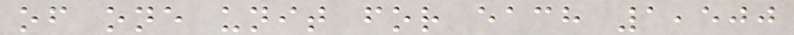of one unit for each 1,500
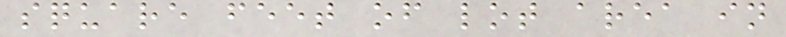square feet of lot area in
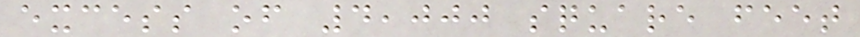excess of 4,000 square feet
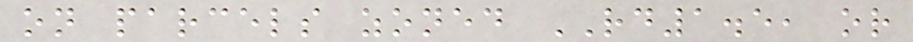on parcels zoned RD1.5, or
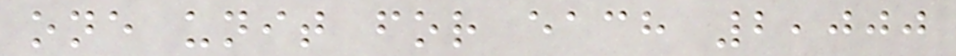one unit for each 2,000
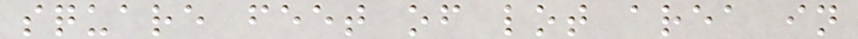square feet of lot area in
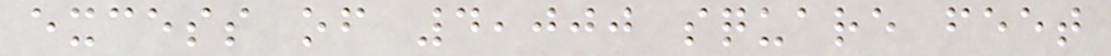excess of 4,000 square feet
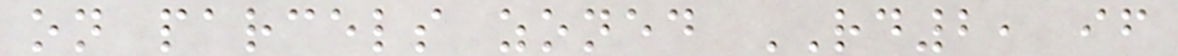on parcels zoned RD2, if
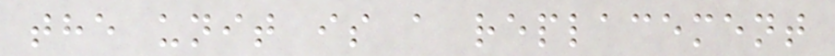the unit is a replacement
